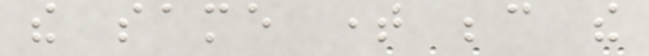the same time because the
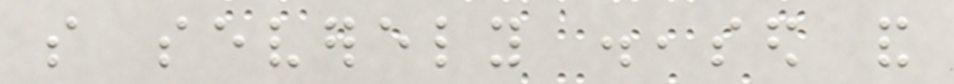so severely diseased and
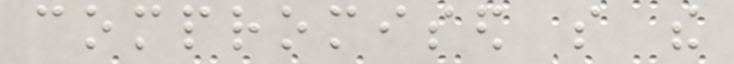compromised so the
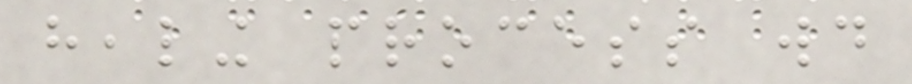healing process would
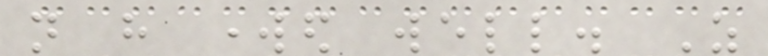not have worked well. As
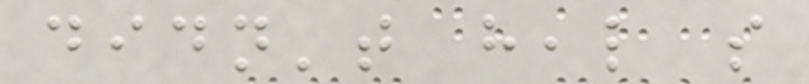didn't heal so
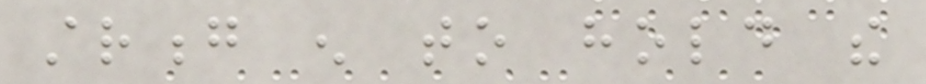strong enough to hold the
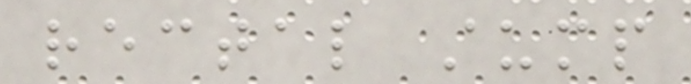rectal stump
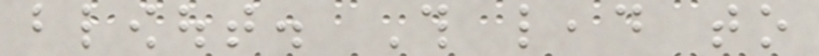blowout. This lead to
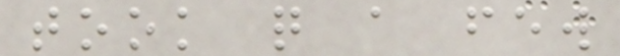took quite a few
